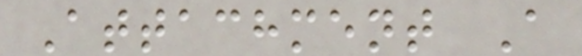Attachment A
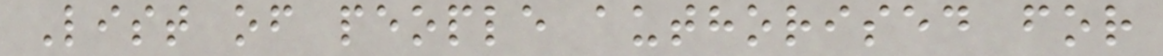List of people authorised for
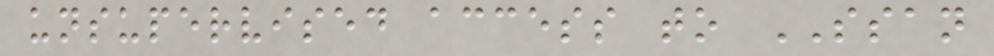unsupervised access to SSAN
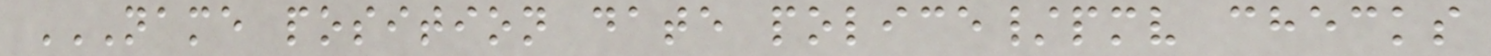NAME POSITION DATE POLICE/PMV CHECKS
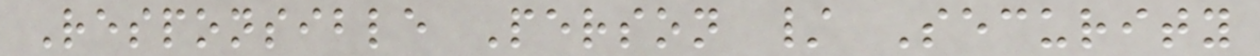Responsible Person / Security
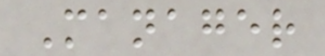Manager
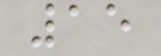15
